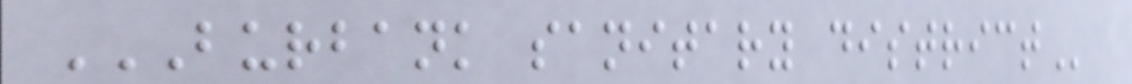BURBANK SANITARY DISTRICT
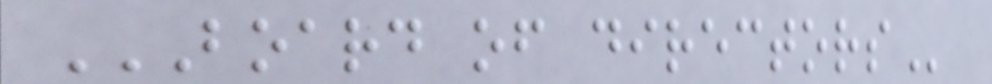BOARD OF DIRECTORS
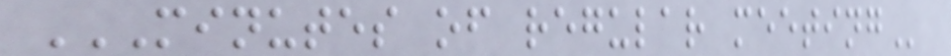MINUTES OF REGULAR MEETING
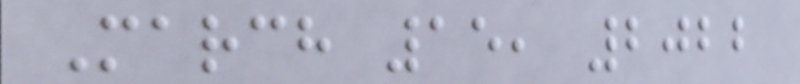March 15, 2022
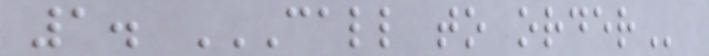1. CALL TO ORDER
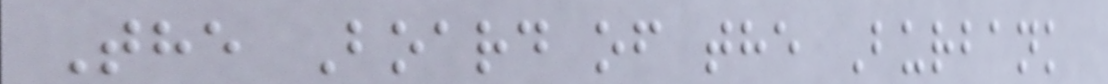The Board of the Burbank
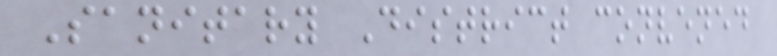Sanitary District convened
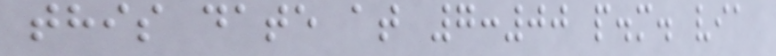this date at 7:00 p.m. via
